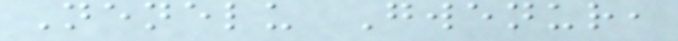Nenelu Gwenur,
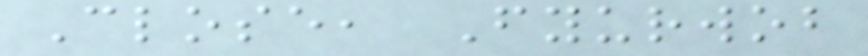Close, Fyurwob
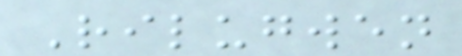Rilugwen
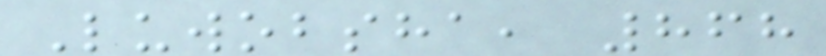Luwobsha, 868
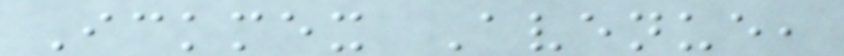Ickmex Avenue,
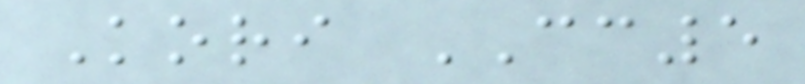Kori CC5
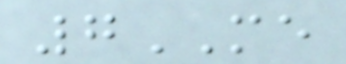7ME
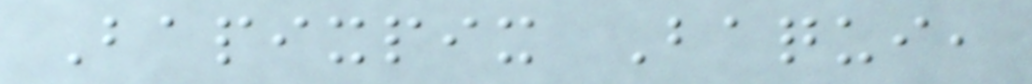Bapixpix Baqui,
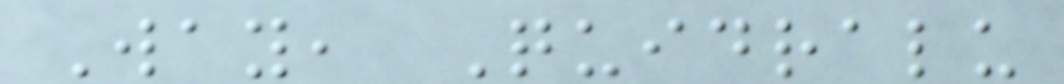Way, Quidralu
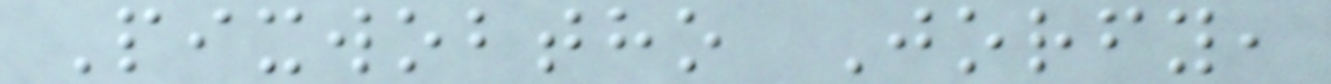Pixwobtho Jorfy,
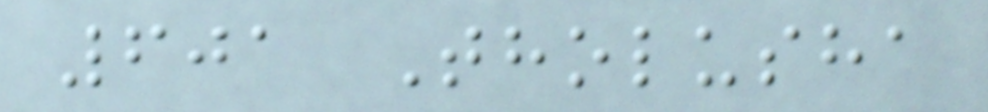601 Tholusha
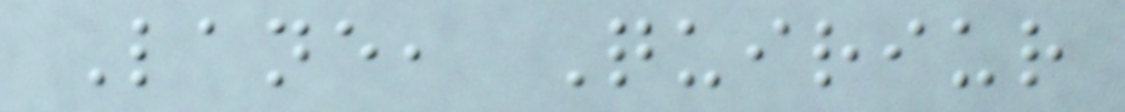Lane, Quiriur
